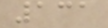131
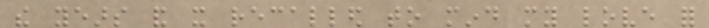the years and it recalled to mind my love for
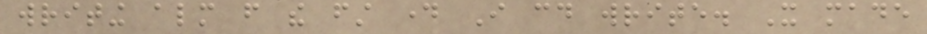writing almost from the first day I could write. It made
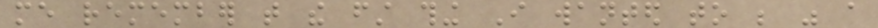me remember that the first thing I wanted to be was a
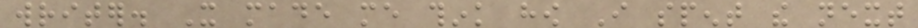writer. It made me think how I spent the next
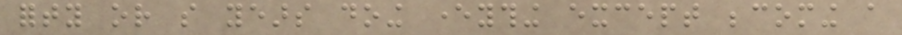forty or so years doing everything except becoming a
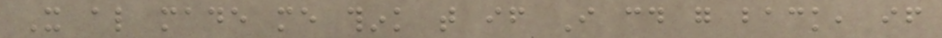It also made me think that if I could go back, if
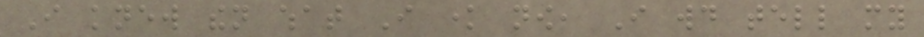I knew then what I know now, I would tell my
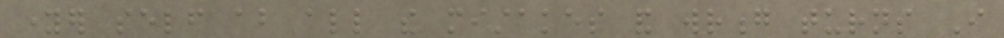younger self about all the mistakes and wrong turns I
